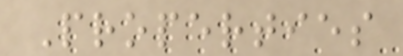Properties
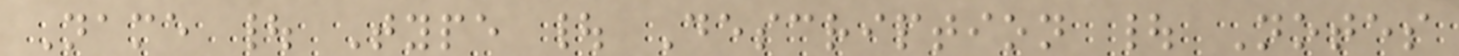Name | Type | Description | Notes
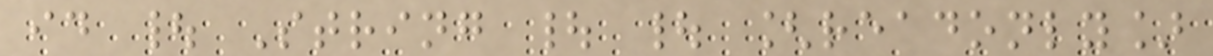id | String | | [readonly]
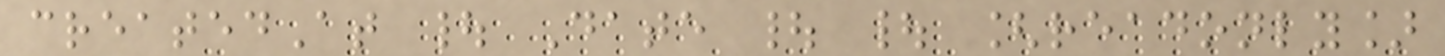createdAt | Date | | [readonly]
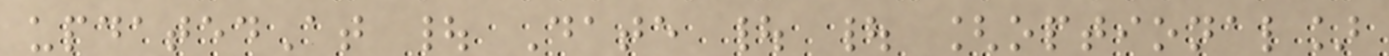updatedAt | Date | | [optional]
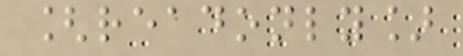[readonly]
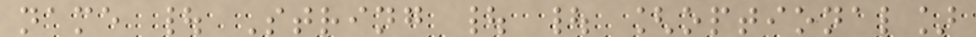name | String | | [optional]
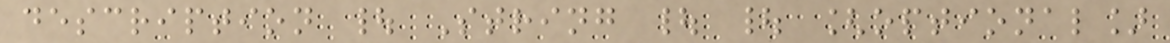description | String | | [optional]
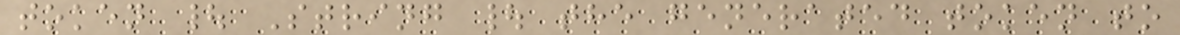token | String | the generated token to
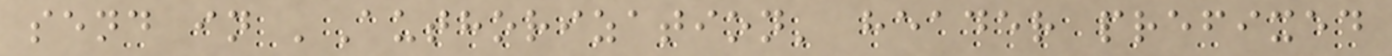send in 'Authorization' header prefixed
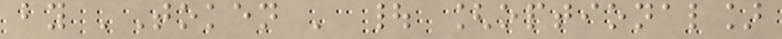by 'Token ' | [optional]
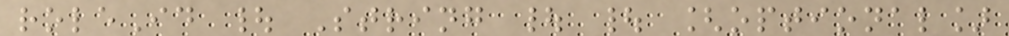roleId | String | | [optional]
